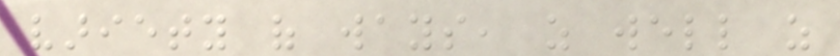variety of ways, as well as
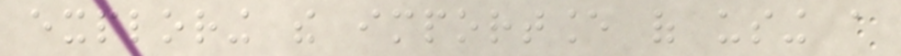exploring the importance of using a
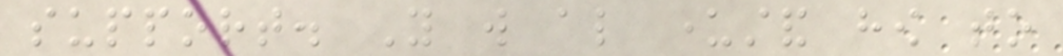support. You will also understand how to
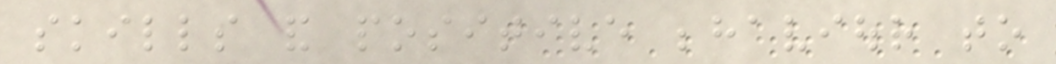skills and positive behaviour to
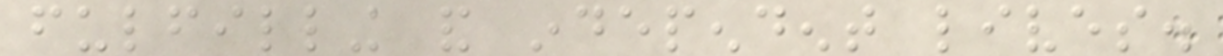fulfilling and independent lives.
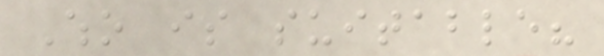Who is suitable?
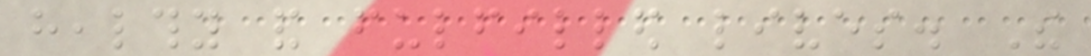healthy and fulfilled lives. The
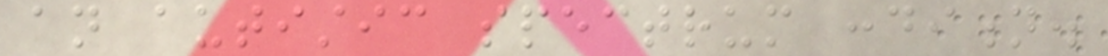an autistic spectrum condition.
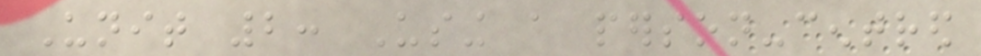Unit 2: Using a person-centred
